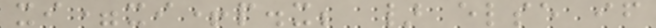xi=xi+p.x; } else if
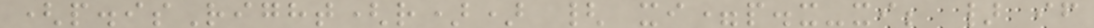(p.isRight(r)) { xi=p.x-xi; } if
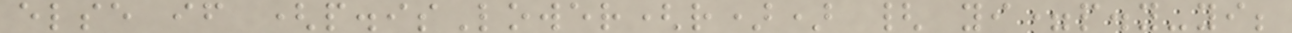else if (p.isLower(r)) { yi=p.y-yi;
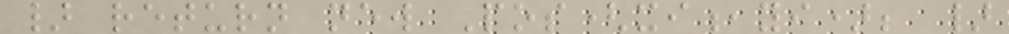} return new Pos(xi,yi); }
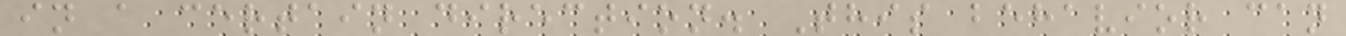in a certain direction. This behavior can
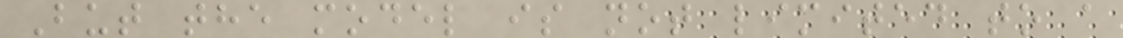But the model is not limited to a
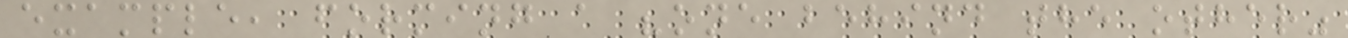example, forming a "one behind the other"
